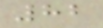82
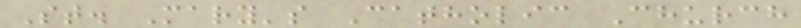St. Mary's Catholic Church
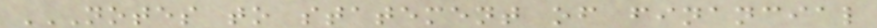NOTES TO STATEMENT OF FINANCIAL
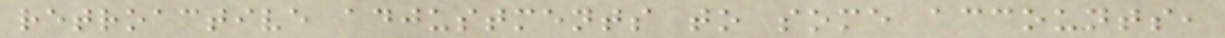retroactive adjustments to some accounts,
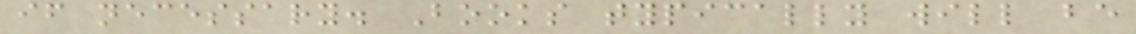if necessary. Books typically will be
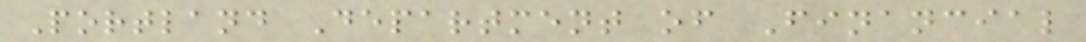Portland Department of Financial
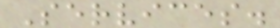Services.
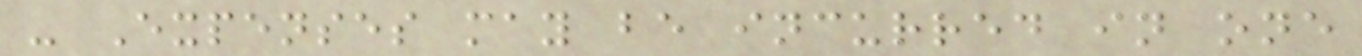- Expenses may be incurred in one
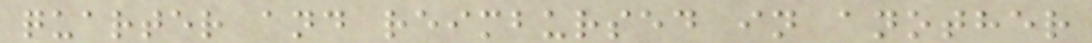quarter and reimbursed in another
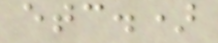etc.)
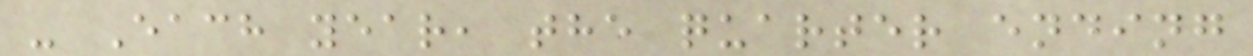- Each year, the quarter ending
